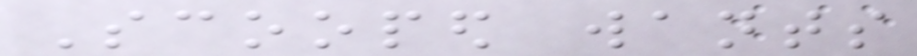Scooped wants
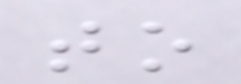to
